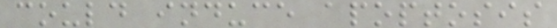could induce apoptosis
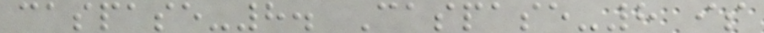caspase-8. Caspase-8 is
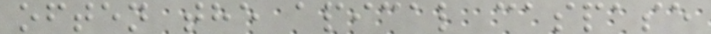often the apical caspase
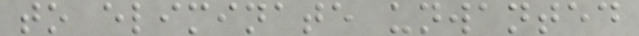to eliminate unwanted
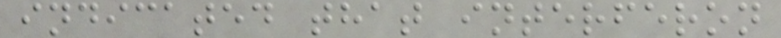indicated that interferon
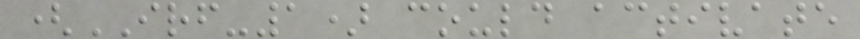(IRF-1) could activate
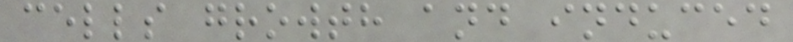cells growth and induced
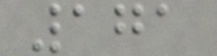171
